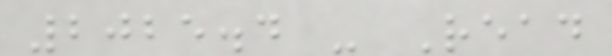2025.4 - Read
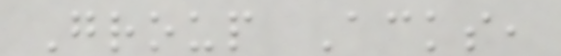Group Acks,
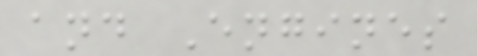and Engines
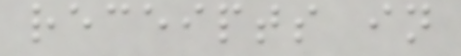receipts in
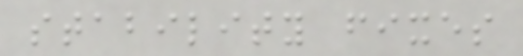stability fixes
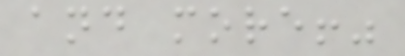and more!"
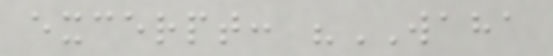excerpt: "WAHA
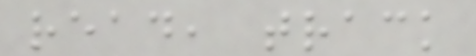read, track
